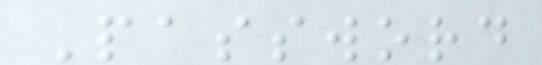Password
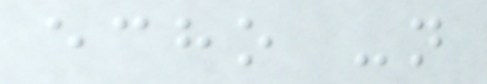echo -n
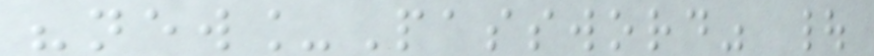"new_Password" |
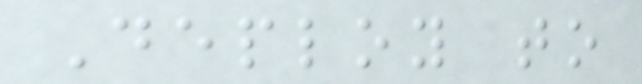Deploy to
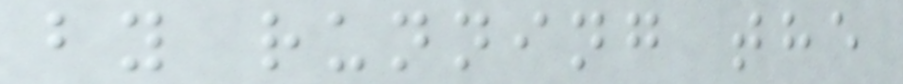by running the
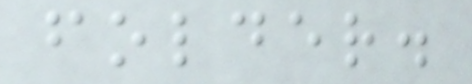folder.
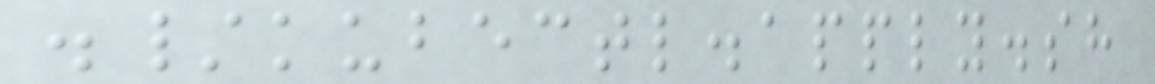./kubectl.apply.sh
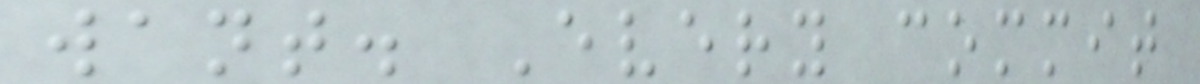want. Every commit
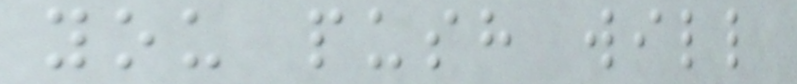you push will
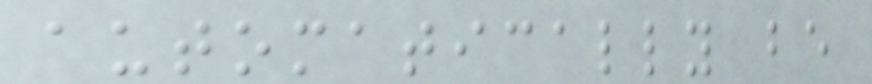automatically be
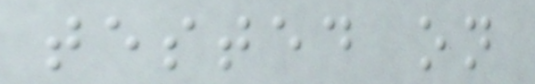tested on
